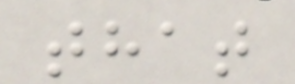that
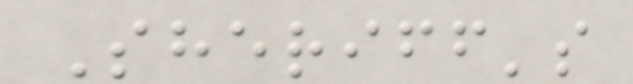Sheriff's
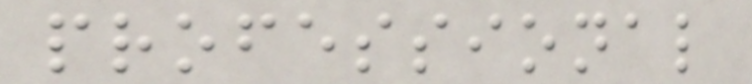professional
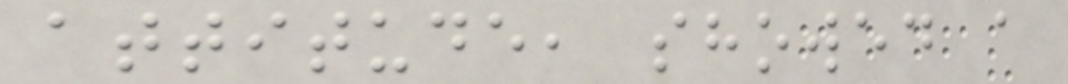attitude, showed a
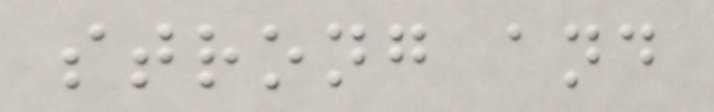strong and
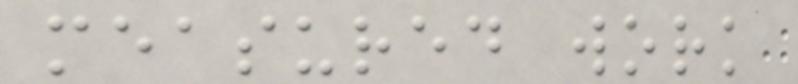measured work
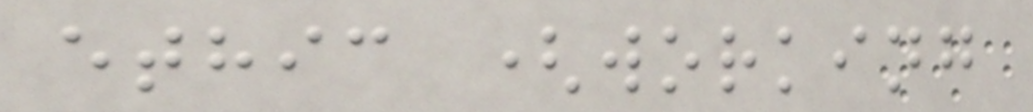ethic (working
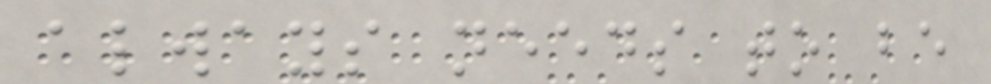always needs to be
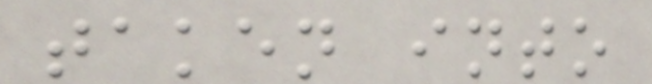taken into
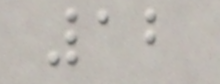12
